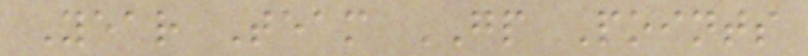Year Team GP Points
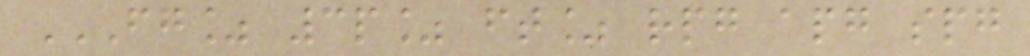FG% 3P% FT% RPG APG SPG
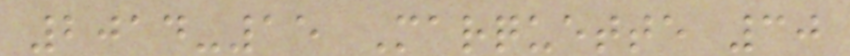2014-15 Marquette 30
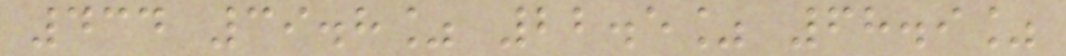434 39.8% 22.5% 68.9%
